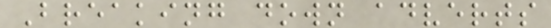Breaking down adverts
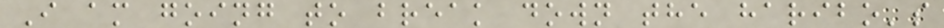I am going to break down the haribo's
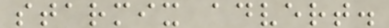starmix advert.
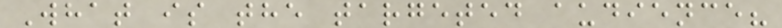What is the targeted audience?
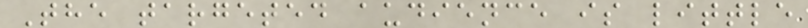The targeted audience is little
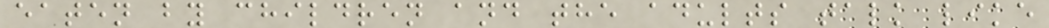eaten by children and the adults talk like
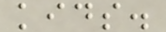kids.
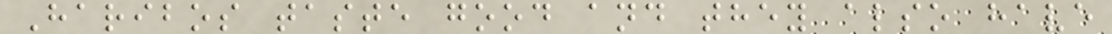Haribos taste good and they also have
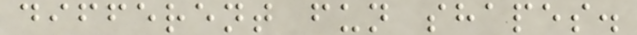different fun shapes.
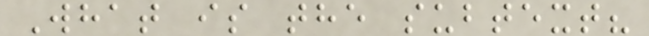What is the subtext?
